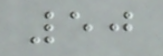50
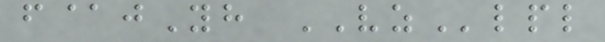f@jYh VZlpl
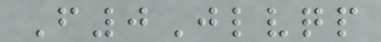F0Jlvqp
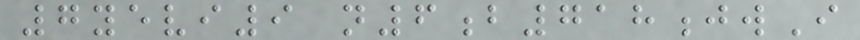7yevi9 n6b718jwI
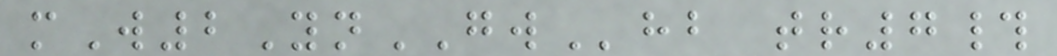mW2YnGWhb tr7#
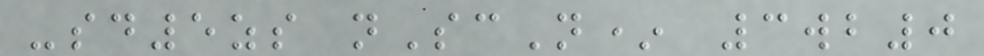-sd5zs nScN* 3wb0
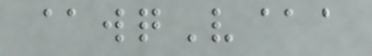@wqV@a
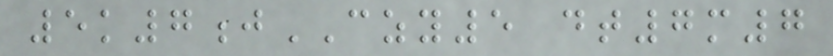5k7jCZY5 dt7m7
